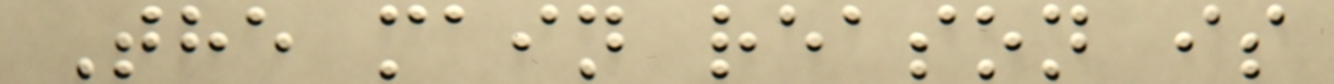The main reason is
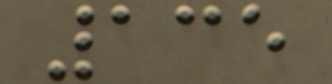135
